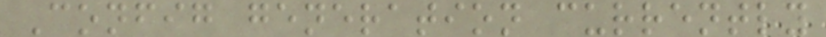Config generation currently
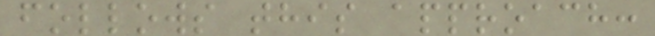follows this approach:
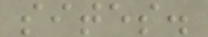sites.
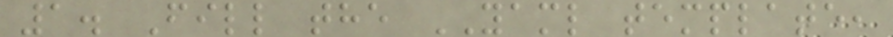1. Fill the YAML template,
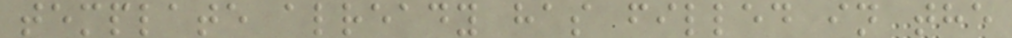template already has filled in the
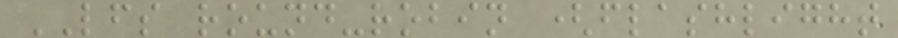LFS round-robin (flashlight
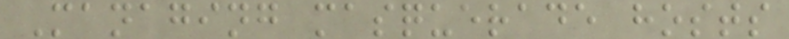Managing masquerade hosts
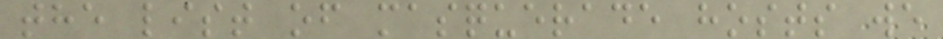the list of masquerade hosts we
